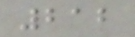212
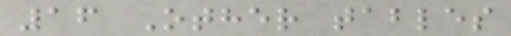16 Other tables
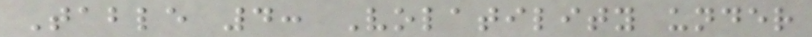Table 4: Volatility under
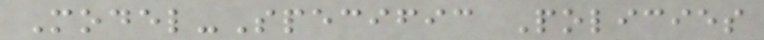Model-Specific Policies
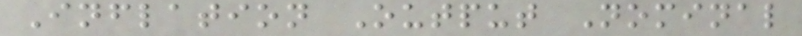Inflation Output Nominal
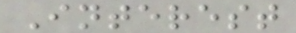Interest
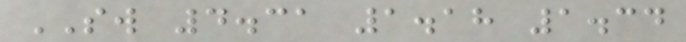SW 4.31 1.18 1.34
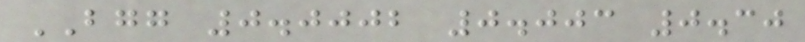BGG 0.0002 0.003 0.30
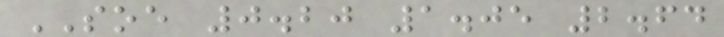SOE 0.20 1.05 2.64
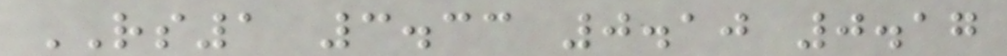RS1 3.33 0.10 0.17
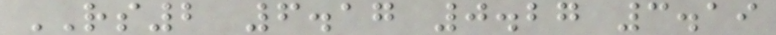RS2 6.17 0.27 3.19
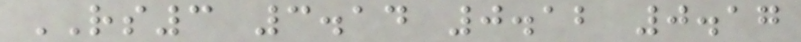RS3 3.14 0.12 0.17
